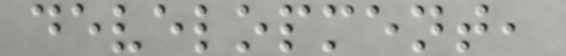development,
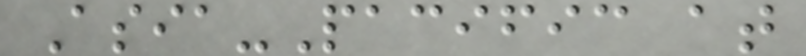Asia-Pacific at
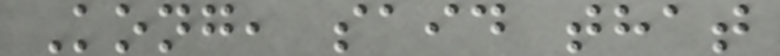Kong, said that
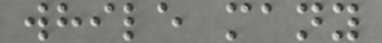while many
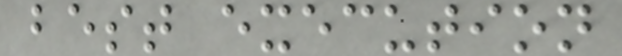best execution
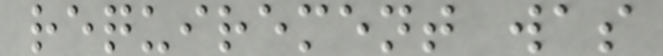requirement was
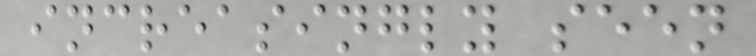increasingly seen
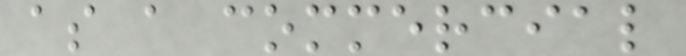as a commercial
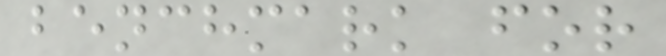benchmark for
